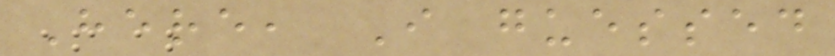Here, I guessed
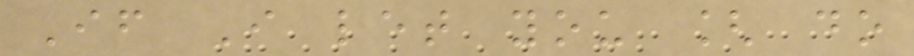If I let you [ do
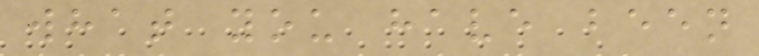what you have been
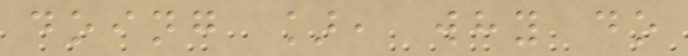doing ], why do
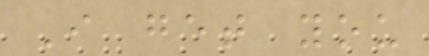I get you
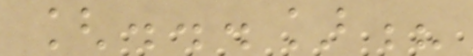[...]?
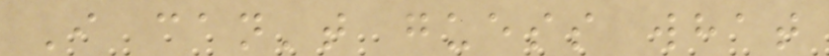I can't guess what
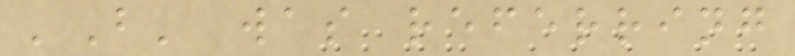'B' was referring
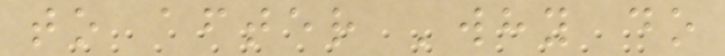to after 'why do
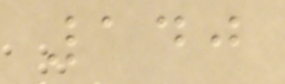140
